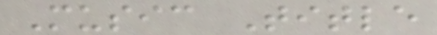Music Title
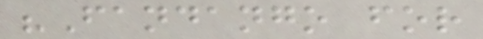"Fandango for
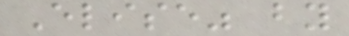Elise" by
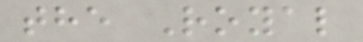the Royal
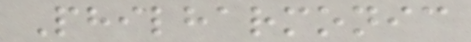Philharmonic
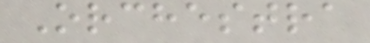Orchestra
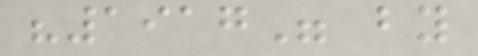"1917" by
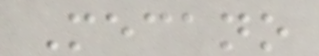Mecano
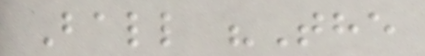Ball "The
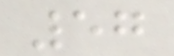57
